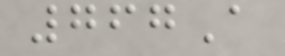767A
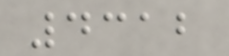4312
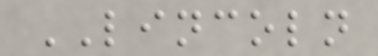LINCOLN
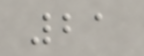21
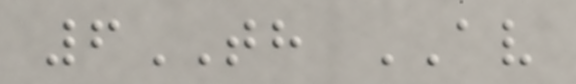6TH AV
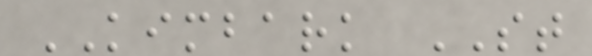KIMBARK ST
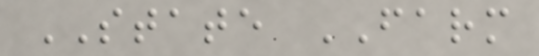STATE FARM
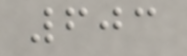603
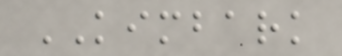KIMBARK
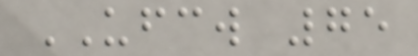UFCW 75
